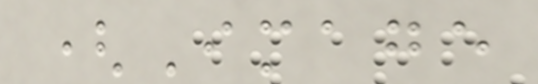(Image
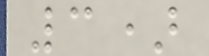3)
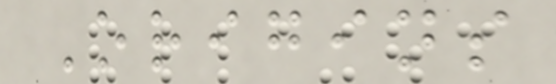Origins
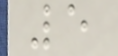5
